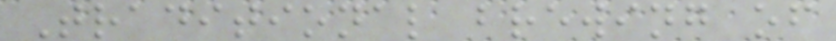Traditional brewing of
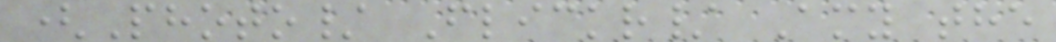(Photo/ Flickr/ Amy the
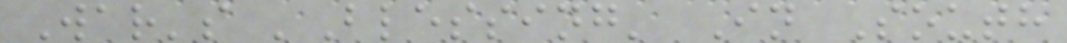War's 'Blessing' In South
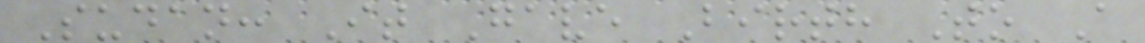Sudan: It Gave Birth To A
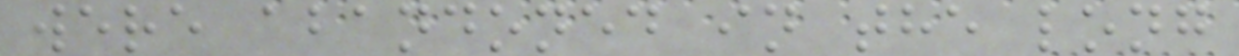were abandoned in the long
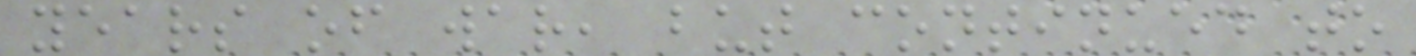years of war, but continued to
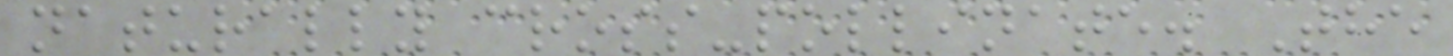naturally cross-pollinate. The
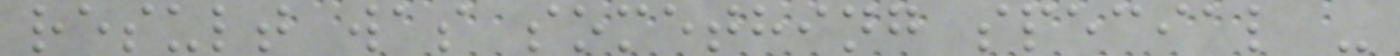result was something special -
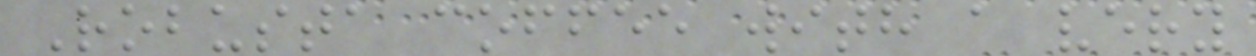Robusta coffee with a very
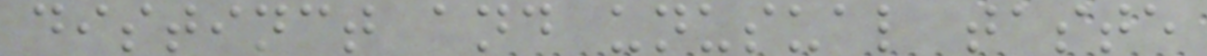distinct and unusual taste
